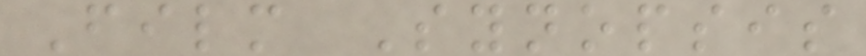Film Synopsis
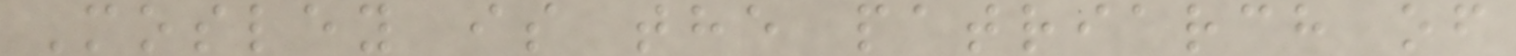Mosley is the patriarch of
